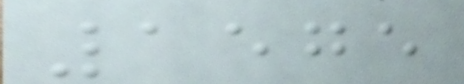1575
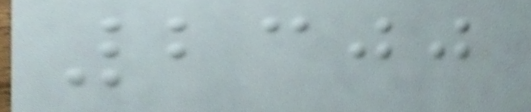2300
